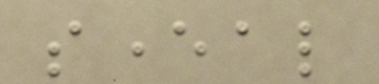several
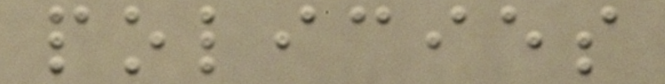policies
